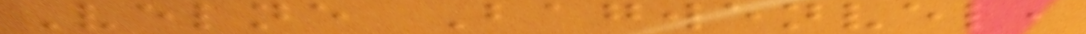Velne Bagwenvel,
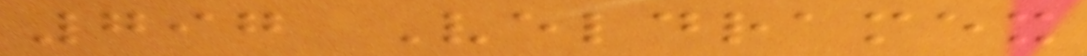797 Veldramex
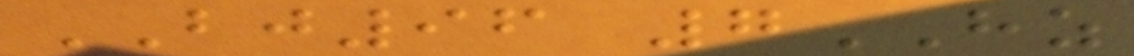BJ96 7HZ
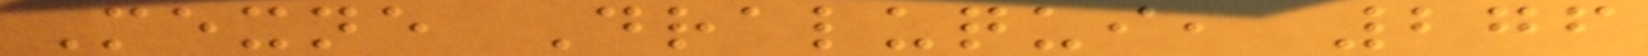Mexne Draluqui, 276
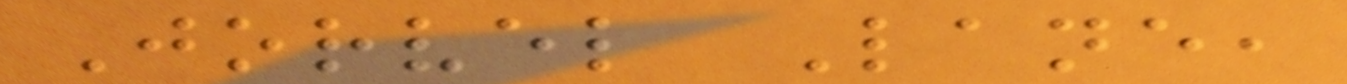Jorvel Lane,
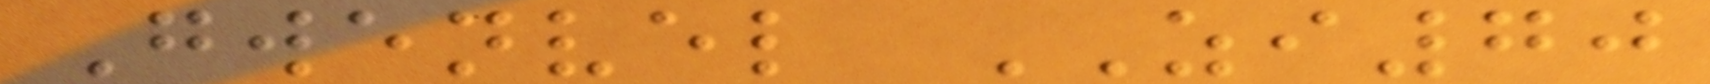Gwenvel ZI70
